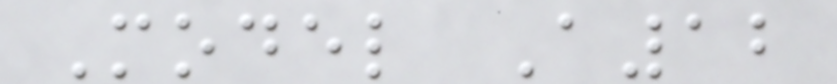Model A12
